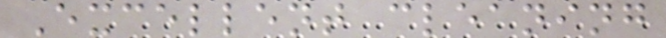Excellent cleaning
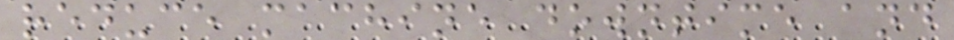reduce machine downtime and
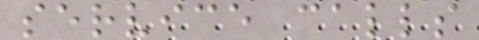service calls
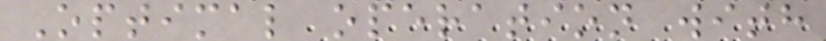Optimal operation with
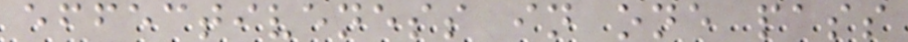effectiveness in one pass
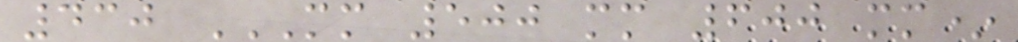430 MM 500 MM 600 MM*
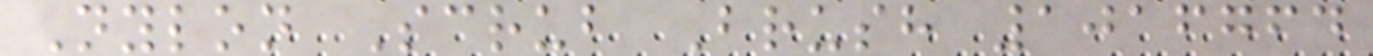Nylon Scrub Brush 1016764
